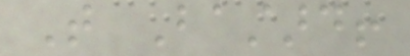That Bastard!
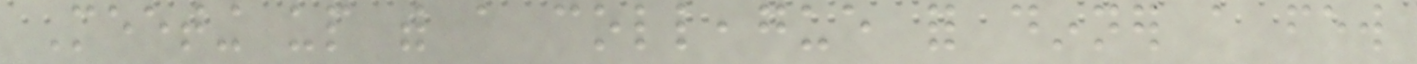Meeting up with a colleague for dinner a few
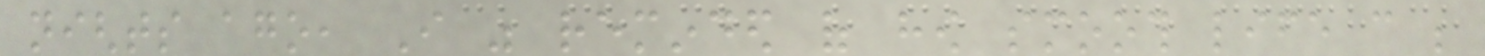nights ago, I was reminded of how smooth life can be
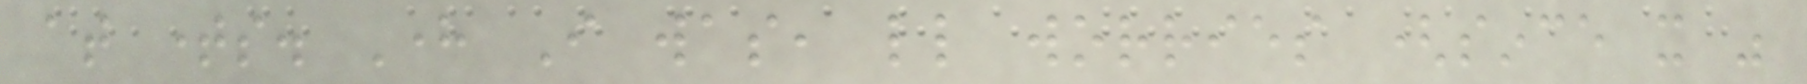at times. Here I was, little worries (since it was
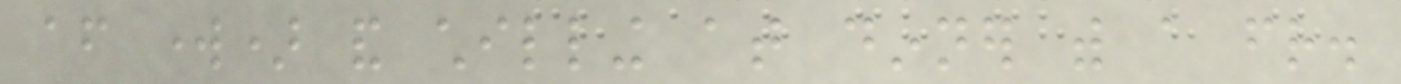after work) and chilling at dinner with a friend.
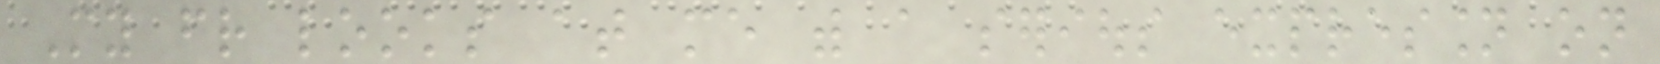My friend looks at me with a serious expression on
